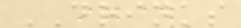DRINKS
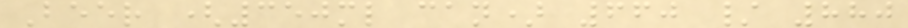Beer (350ml can) 660 / 880
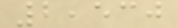2,530
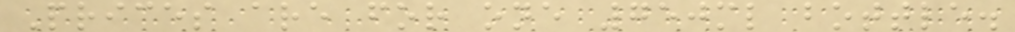Prices are for one 750ml bottle.
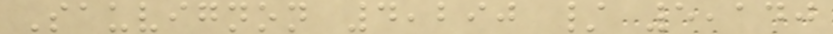Sauvignon 4,290 / 5,140
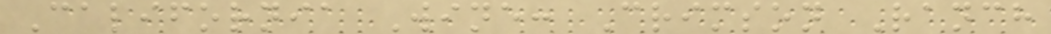California Wine: Crimson Ranch
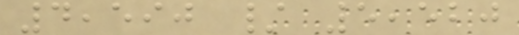4,590 / 5,520
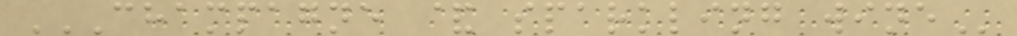CHAMPAGNE & SPARKLING WINE
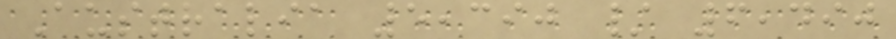Australia 5,390 / 6,490
